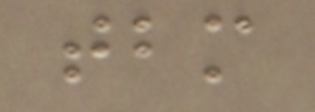tbm
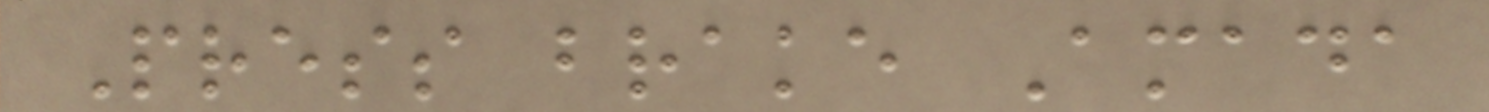Press brake Amada
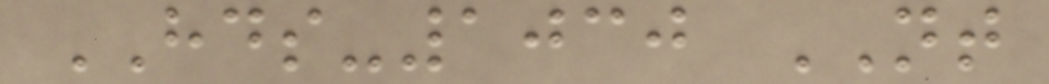HDS-1030 NT
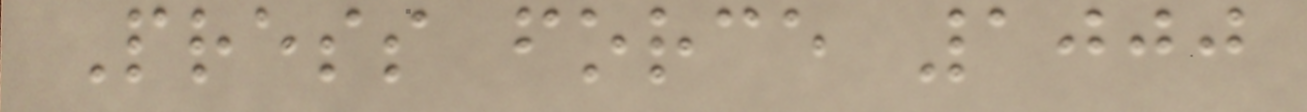Press force 1000
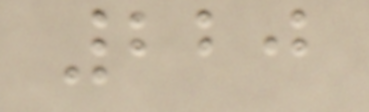220
